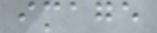image
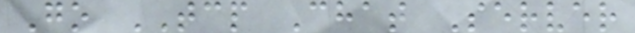Go TCP Chat Server
